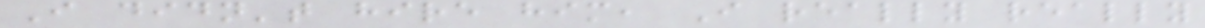I didn't hire him, I really really
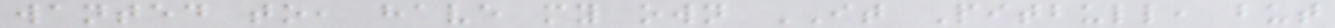wanted to, have my own IT Pitbull, but
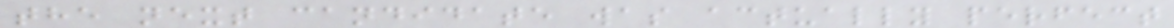the next candidate was actually perfect
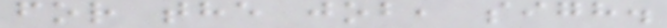for the job, sigh.
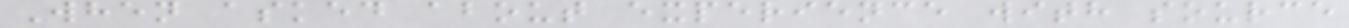When asked about experience with source
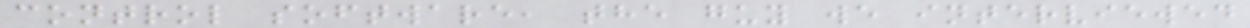control software, the guy we interviewed
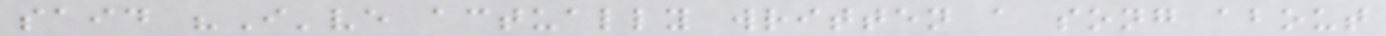said "I've actually written a song about
